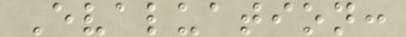Evaluation:
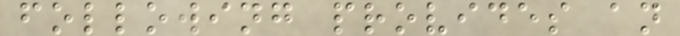following provides an
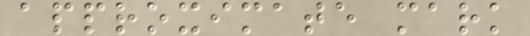approximate mark
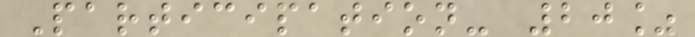Participation- 20%
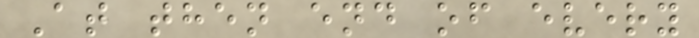At then end of every
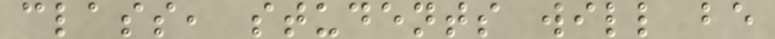class, students will be
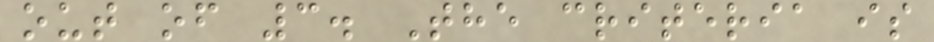out of 3. The criteria is
